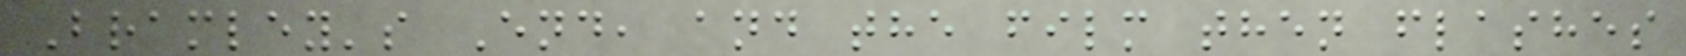Bramley's End, and the film then flashes
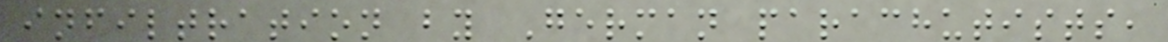infiltration by German parachutists,
